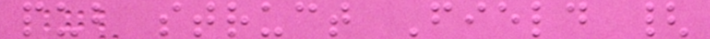pub struct Field {
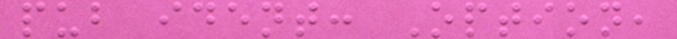pub ident: Option,
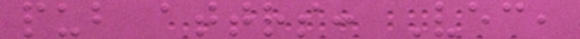pub attrs: Vec,
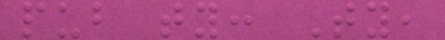pub ty: Ty,
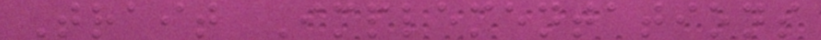Trait Implementations
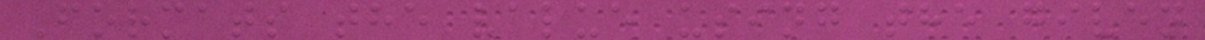Formats the value using the given
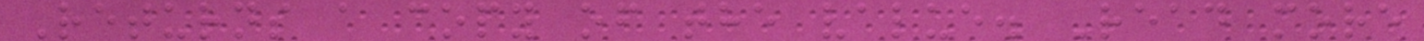Returns a copy of the value. Read more
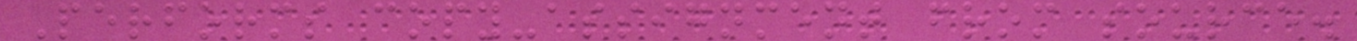Performs copy-assignment from source.
